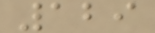129
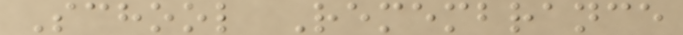School Remembrance
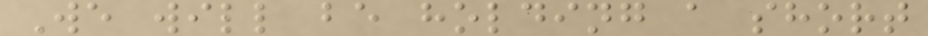We will be holding a short
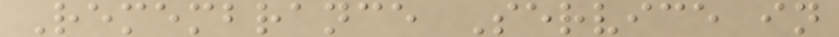Remembrance Service in
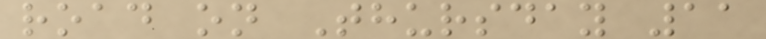road on Thursday 11
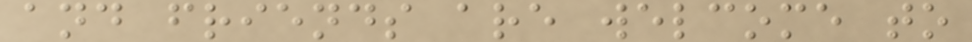and friends are welcome to
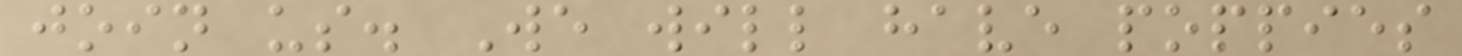join us. We will have poppies
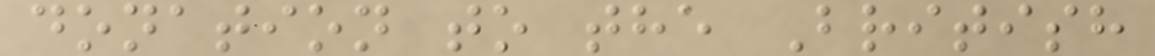donation to the British
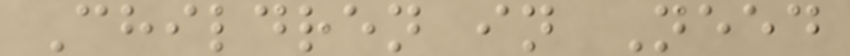Children in Need
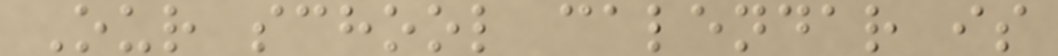Our school calendar is
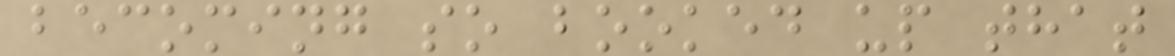becoming so booked up that
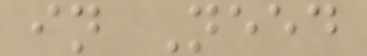in Need
